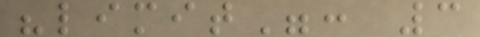"limit": 3
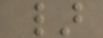}
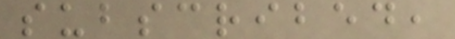subscribed,
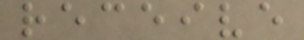receive
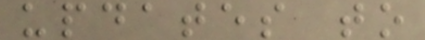updates to
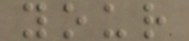your
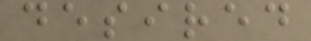desired
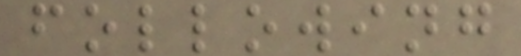following
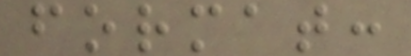format:
